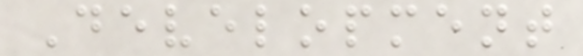Development
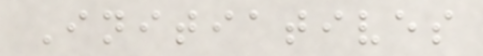Initiatives
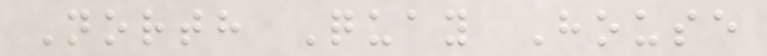North Quay House
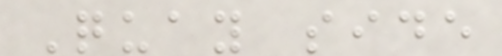Quay side
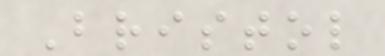Bristol
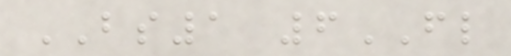BS1 6FL
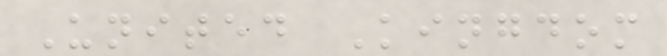United Kingdom
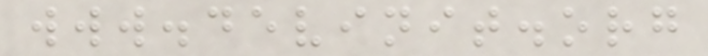www.devinit.org
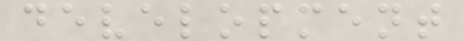development
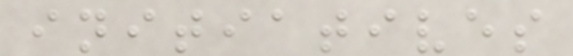initiatives
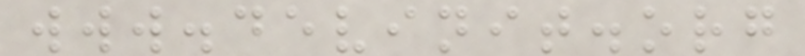www.devinit.org
